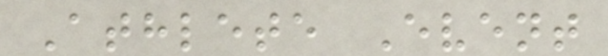Athlete Event
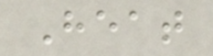Heat
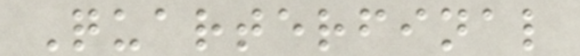Quarterfinal
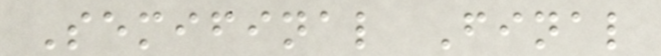Semifinal Final
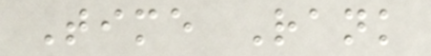Time Rank
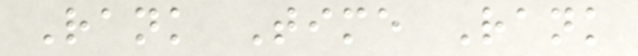Rank Time Rank
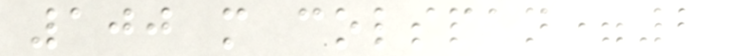100 m colspan=2
